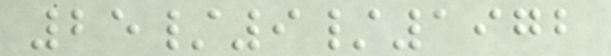25/9/1972
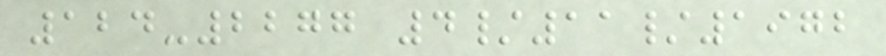124-2277 4/11/1972
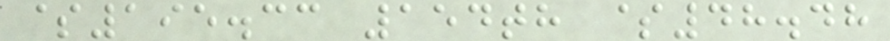$195.33 154th $48.48
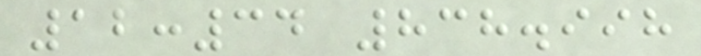12:34 838.998
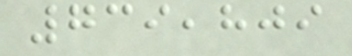739,809
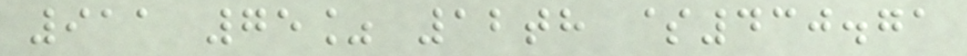911 75% 12th $430.71
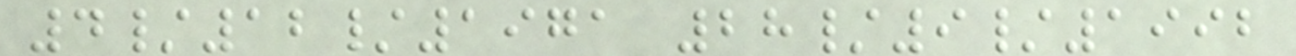4/12/1971 28/9/1992
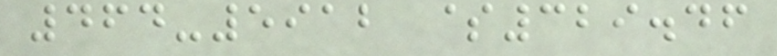464-5912 $329.46
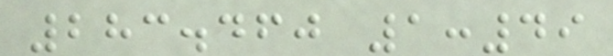283.460 1:49
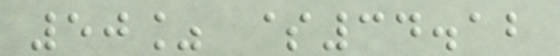50% $34.12
